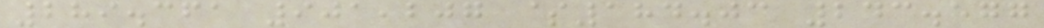289.361 901,207 $184.03 243.577
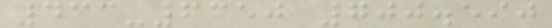433-6350 700.590
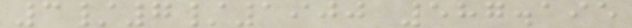3/7/1900 587.195
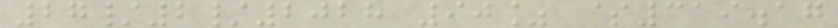27/2/2028 90% $319.17
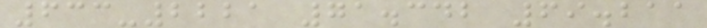633-2221 71.342 69.211
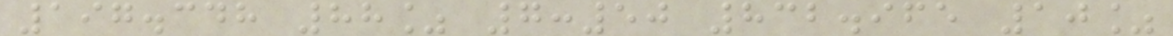197.348 88% 7:50 832.965 10%
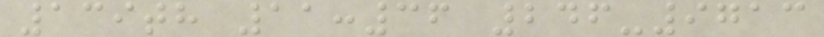139th 11:36 246-9713
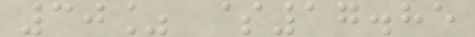30% $17.85
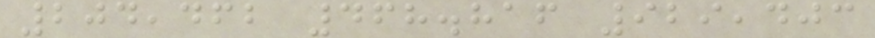204,462 468.816 929,403
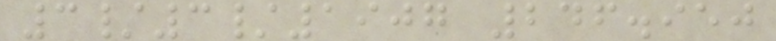3/3/1907 246.950
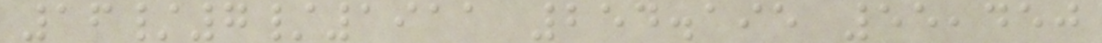16/7/1911 254.195 55,450
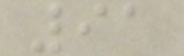91
